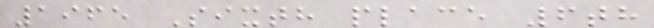1965 Sixth place 6th
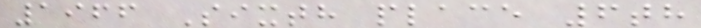1966 Sixth place 6th
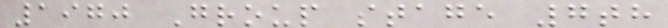1970 Group stage 7th
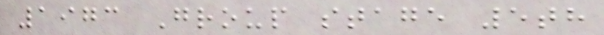1973 Group stage 5th
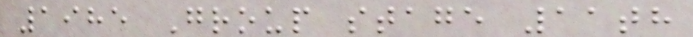1985 Group stage 11th
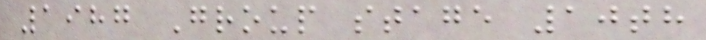1987 Group stage 10th
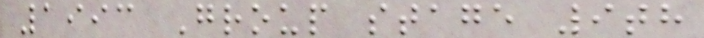1993 Group stage 9th
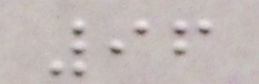96
